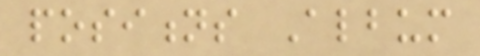positions Album
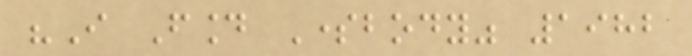"I Found Somebody" 1982
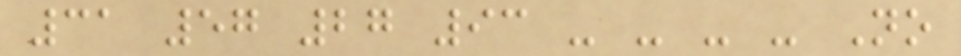31 57 27 93 - - - - No
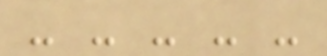- - - - -
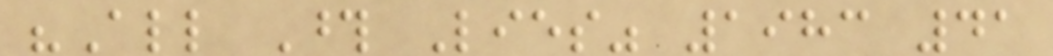"All Those Lies" 1983 41
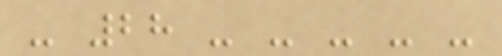- 28 - - - - -
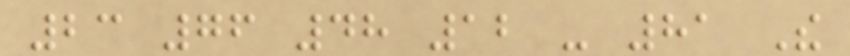23 76 48 12 - 81 The
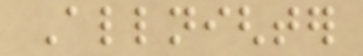Allnighter
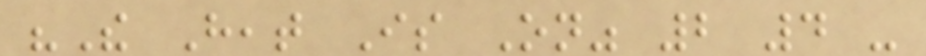"The Heat Is On" 2 4 -
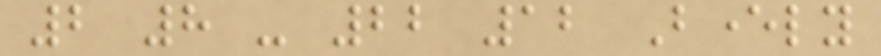2 8 - 22 12 Beverly
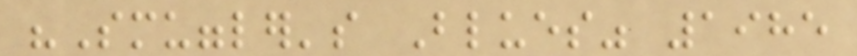"Smuggler's Blues" 1985
